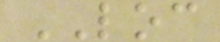LOC
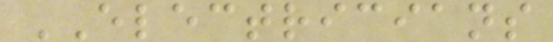ELECTRICIANS
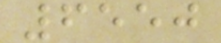6550
